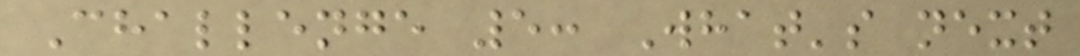Challenge 5: What's next
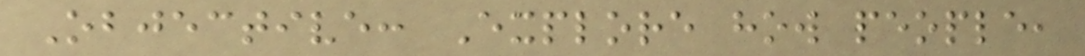Objective: Explore how people,
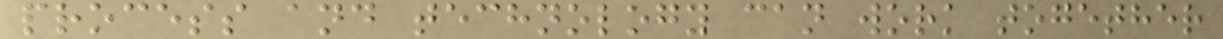process and technology can work together
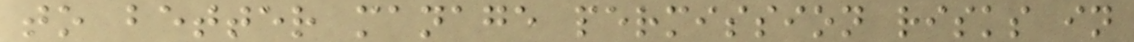to better manage permission risks in
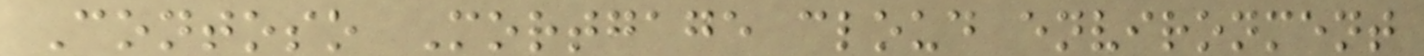Contoso Mortgage cloud environment
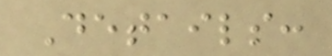Details:
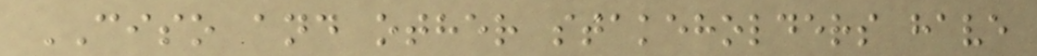CISO and other stakeholders have
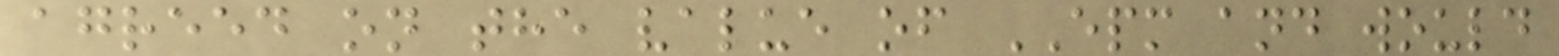agreed on the value of EPM and would
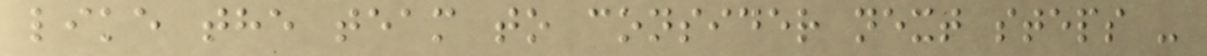like the team to consider next steps -
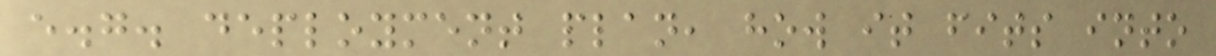e.g. deployment plan, how it fits into
